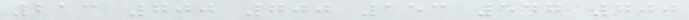213 700 700 153 547 700
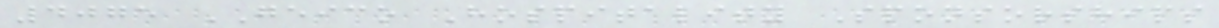4075 GEICO Hospitality Sponsorships
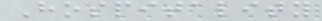Hospitality
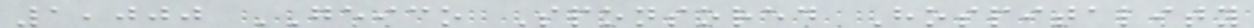1,000 GEICO Sponsored Hospitality
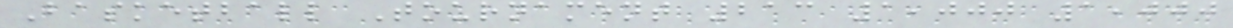Basketball Tournament 213 1,000 1,000
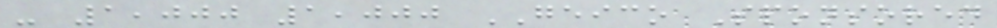- 1,000 1,000 GEICO Sponsored
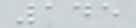145
